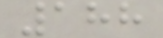188
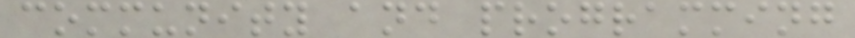community and programming
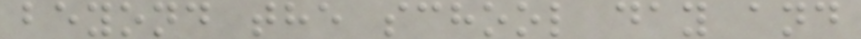beyond the school day and
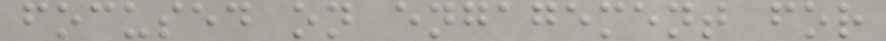focused on engagement for
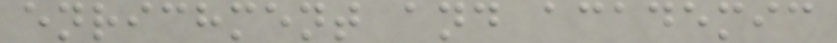enrichment and academic
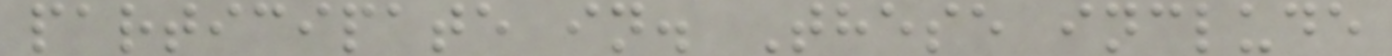participate in. These include
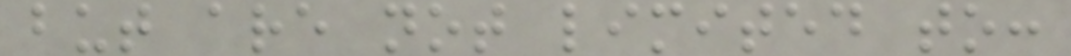but are not limited to:
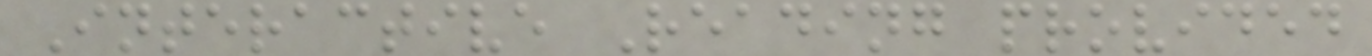Interactive Reading provided
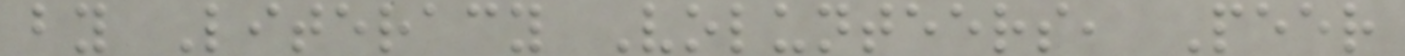by Literacy Volunteers, Peer
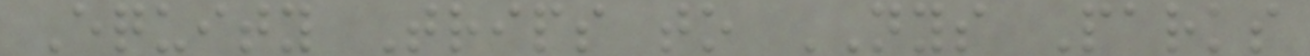Equity Trips to NYS Parks
